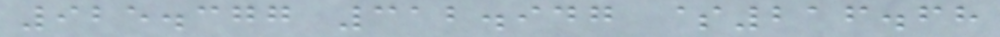925.377 312.947 $216.68
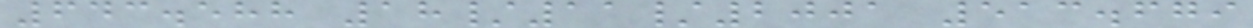643.588 18/11/2001 513.679
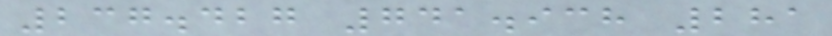237.427 741.938 281
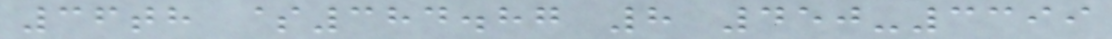36th $384.87 8 450-3399
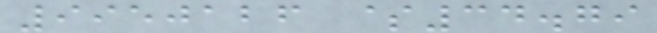9950126 $34.79
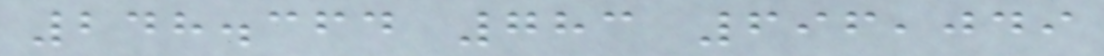248.364 783 696,049
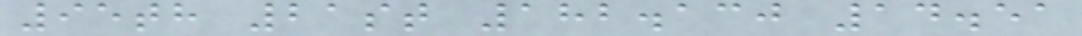95th 21st 182.130 14.51
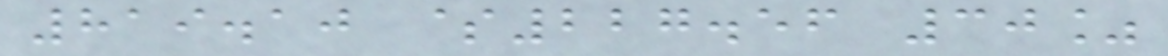819.10 $227.56 30%
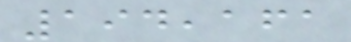194,161
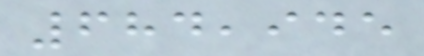684,945
